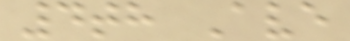4th Ave
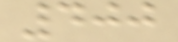400
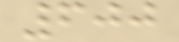600
